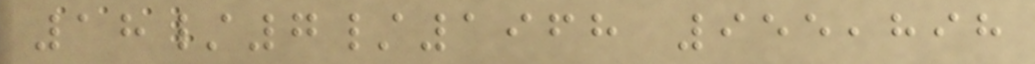18/7/1968 955,898
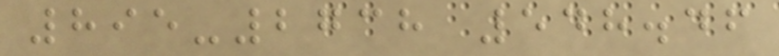895-2738 548.46
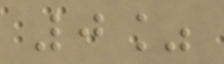0%
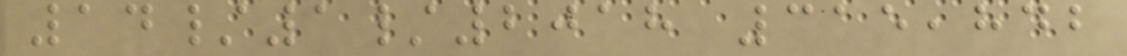14/1/2018 315,842
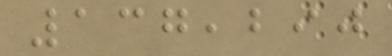137,290
